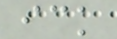ick
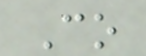Co
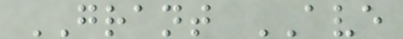GRANT AVE
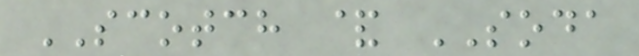SCOTCH & SODA
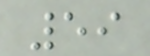59
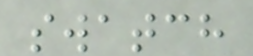swatch
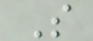S
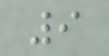9
